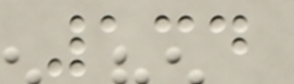134
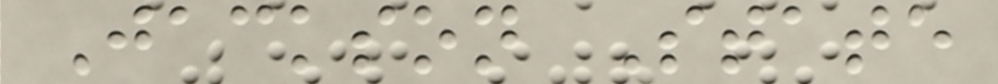Jackson State
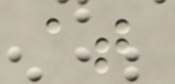at
